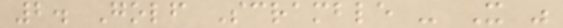2. Golf Scramble - It was
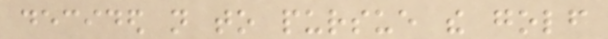decided not to pursue the golf
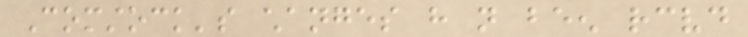Comstock's changes have not been received
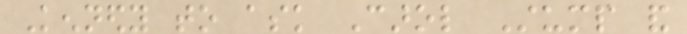Kennedy to ask Carol Stump and
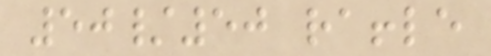50/50 raffle
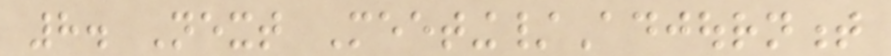8. Next Meeting/Adjournment
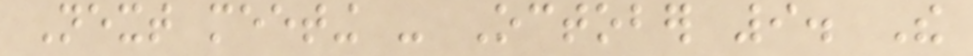Next meeting - October 9. The
